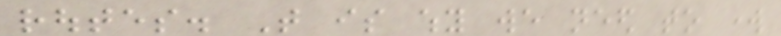routes. That is why we need to work
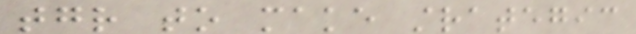together to make strategic
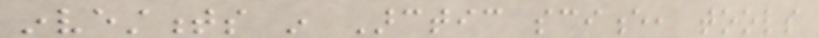investments in Arctic science, tools
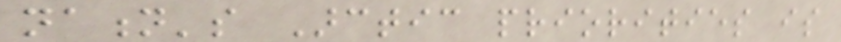nation's Arctic priorities is
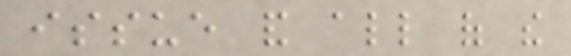issue and all of the
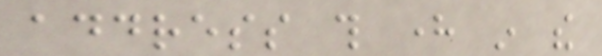address this here in the
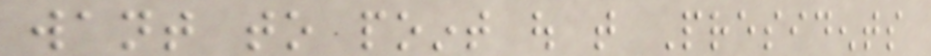want to point out that Presidents
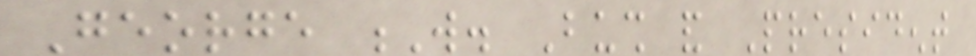George W. Bush and President
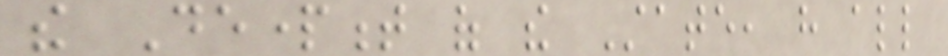the Department of the State, have all
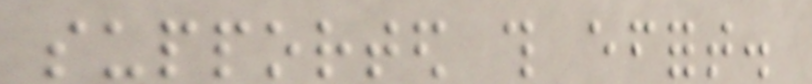supported this effort.
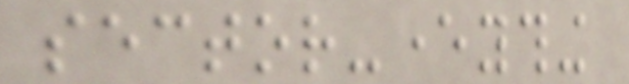sector-everything
